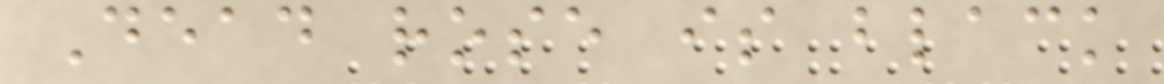Dead rose is black
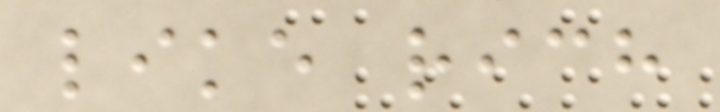like rich
